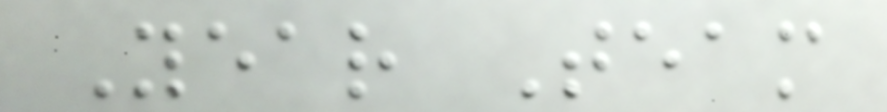Year Team
